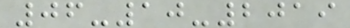06-10-2019
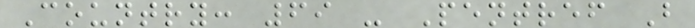Country: 69 - Pentref B
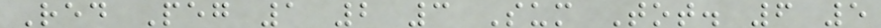Red Peg 1 2 3 Sum Tot. 6 5
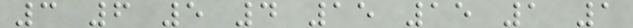3 6 5 4 15 15 1 1
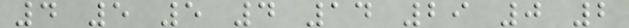4 5 5 4 14 29 0 2
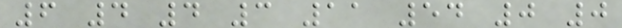6 4 4 3 11 54 0 0
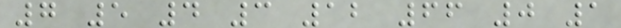7 5 4 3 12 66 0 1
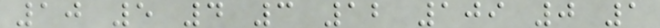10 5 4 3 12 109 0 1
